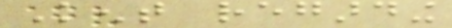Kent regarding
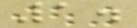1.
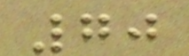70
